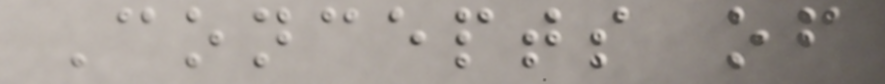Concepts of
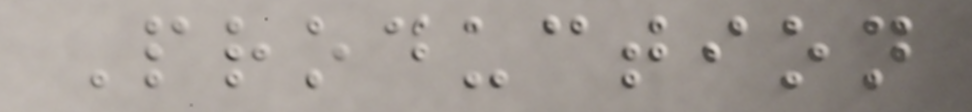Production
